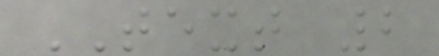TEXT 2
